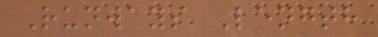Runways Length
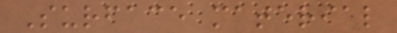Surface material
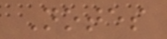Notes
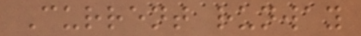Current runway
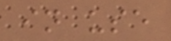in use
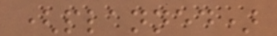(planned)
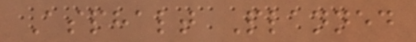Asphalt Planned
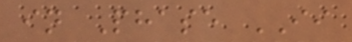in Phase II
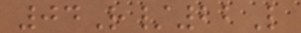04R/22L
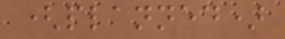(planned)
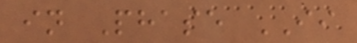in Phase II
